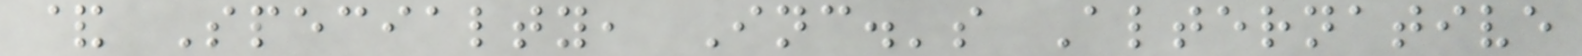& Specialty, Inc.'s Alternative
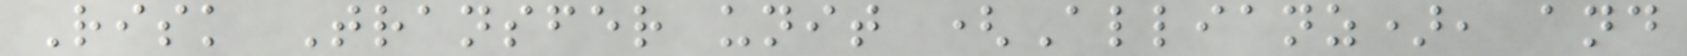Risk Transfer unit (Allianz), and
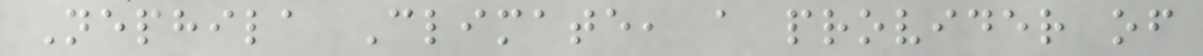Nephila Climate, a provider of
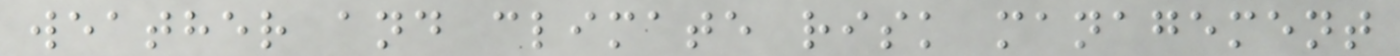weather and climate risk management
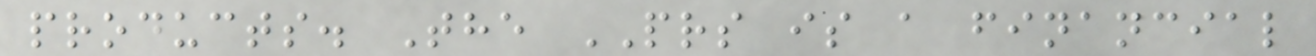products. The PRS is a financial
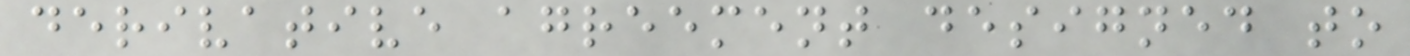derivative agreement designed to
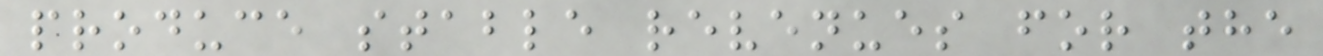produce stable revenues for the
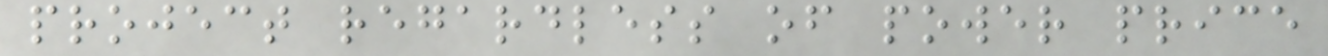project regardless of power price
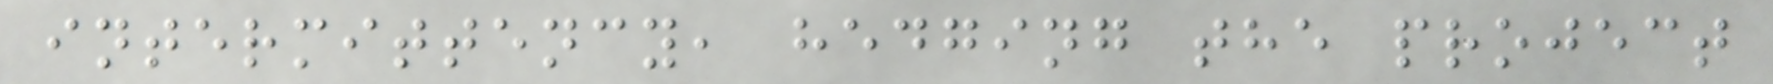intermittency, hedging the project
